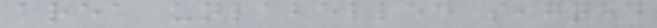area unlabelled signed
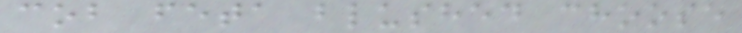cob feta blushed choose
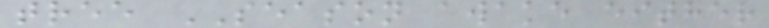tree SEASON awake either
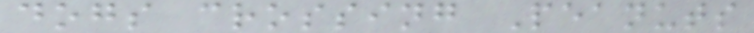dogs crossing Peanuts
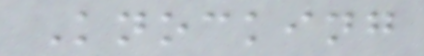Knocking
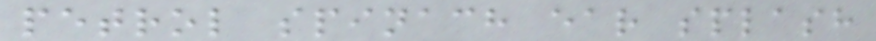petrol spinach ear splash
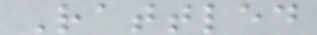Rattled
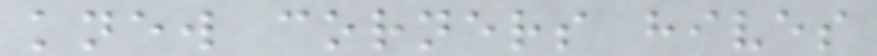knew corners hives
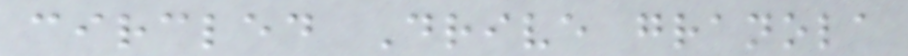circled Drive granola
